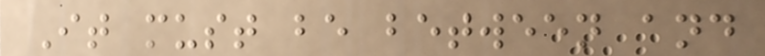It must be between and
